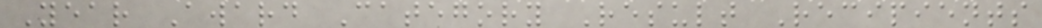Year Award Category Result Recipients
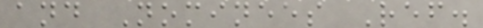and Nominees Ref.
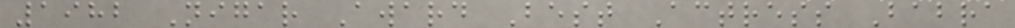1982 Nigar Award Best Actress Babra
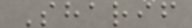Sharif
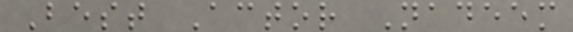Best Actor Nadeem
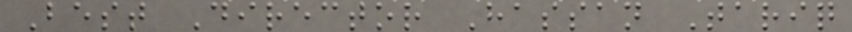Best Director Hassan Tariq
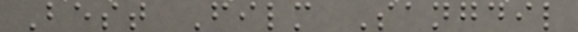Best Film Sangdil
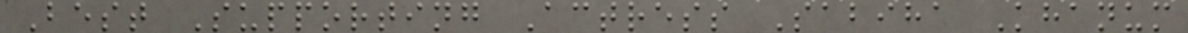Best Supporting Actress Sabiha Khanum
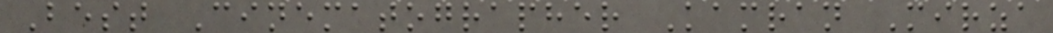Best Cinematographer Kamran Mirza
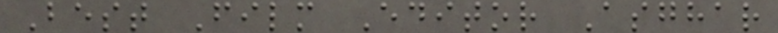Best Film Editor Asghar
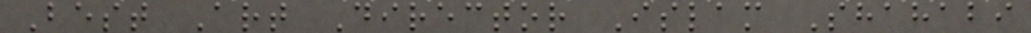Best Art Director Islam Shahabi
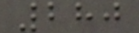280
